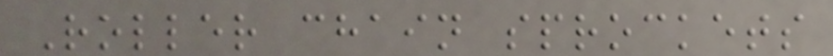Roller chain sprockets
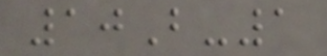10B-1
